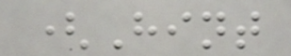(Hint
